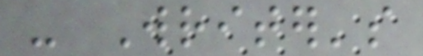- Writer's
